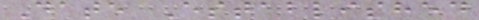Date Established
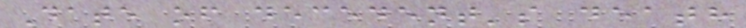Date of decedent's death
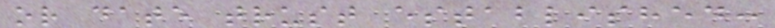or date trust established:
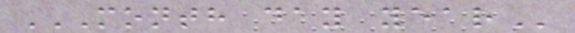MONTH DAY YEAR
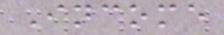Income
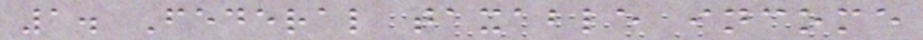1. Federal taxable income
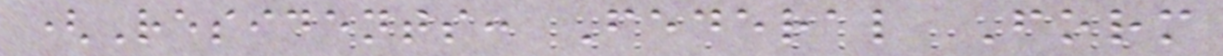(Residents: Federal Form
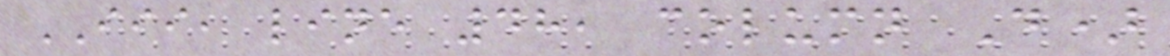III, line 48, column D)
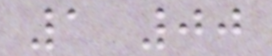1 00
